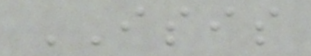ISIS
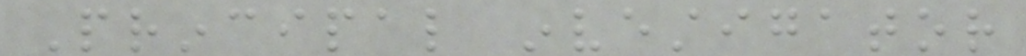Principal investigator
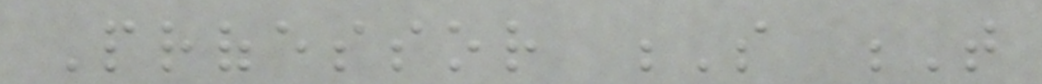Professor S T
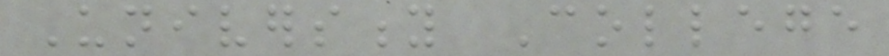University College
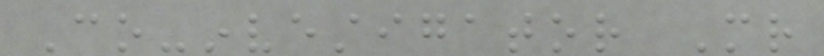Co-investigator Mr
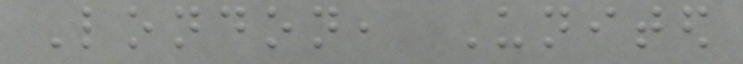London, United
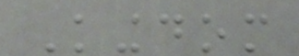Kingdom
